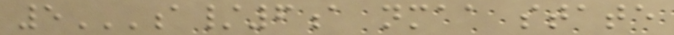5A/6A NMAA STATE
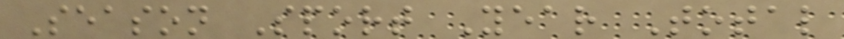Season Sport Year Total
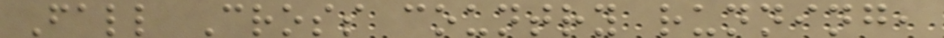Fall Cross country running,
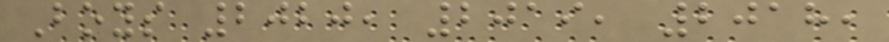Boys 2020, 2019, 2018,
